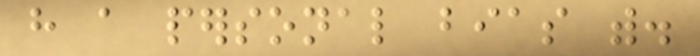have a personal bias with.
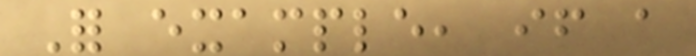For example, if a
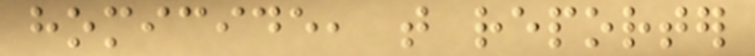homicide, that reporter
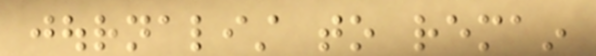journalist to remain
